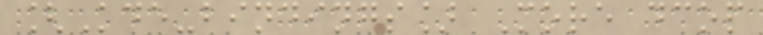[Kde-bindings] More dcop
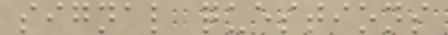signal questions
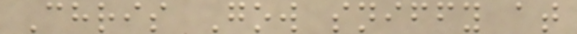Chris Gow sniffy at
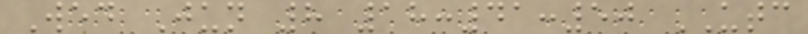Wed Jun 8 18:41:50 UTC
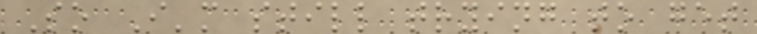So I'm still trying to get
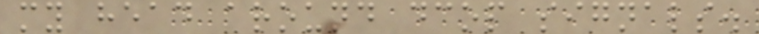my head around dcop signals.
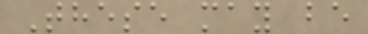These may be
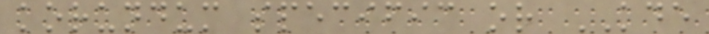korundum specific or KDE
